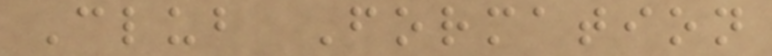Club Formation
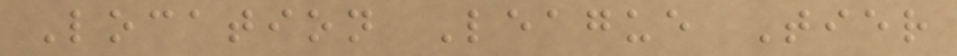Location League Tier
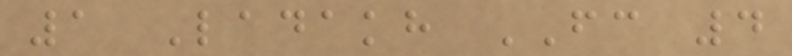1 Ladakh FC 4
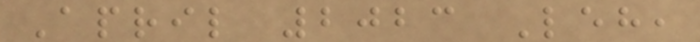April 2023 Leh,
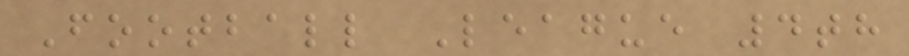Football League 4th
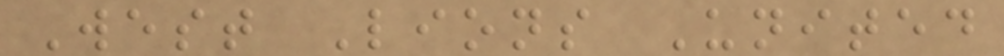West Lions United
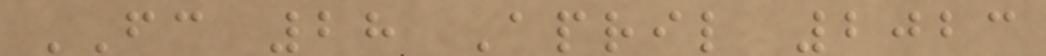FC 28 April 2023
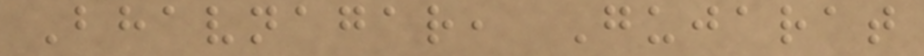Bhavnagar, Gujarat
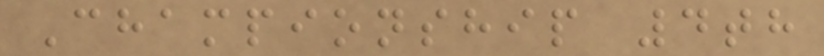Championship 4th
